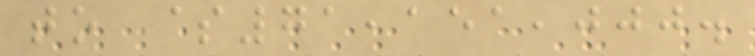to $71,151,000.
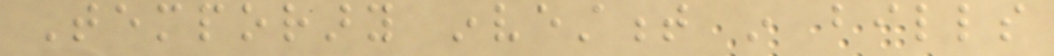Temporary investment in bills
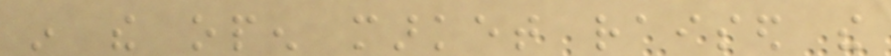in the open market raised the
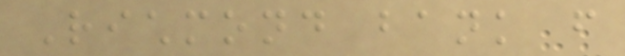Richmond bank from
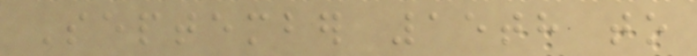September 15th to
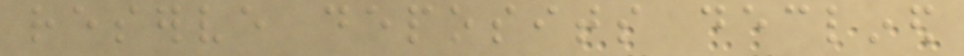reserve deposits declined
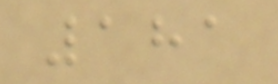181
